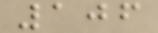106
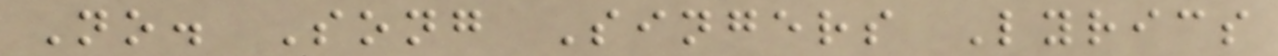No. Song Singers Lyrics
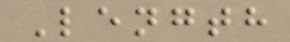Length
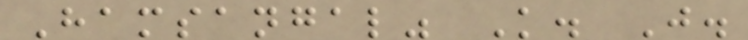Hamsangal" K. J.
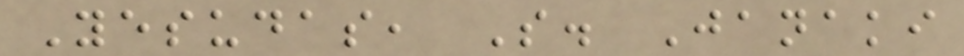Yesudas, S. Janaki
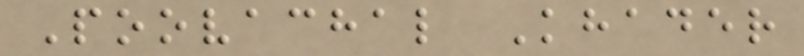Poovachal Khader
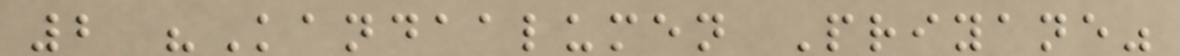2 "Kandaalumen Priyane"
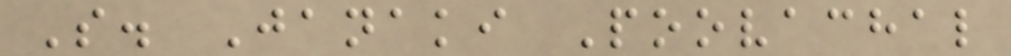S. Janaki Poovachal
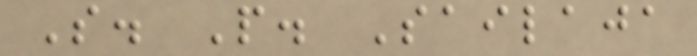S. P. Sailaja
